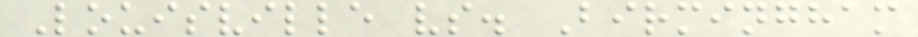Louisville vs. Birmingham
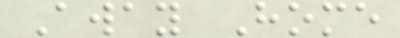Away Home
